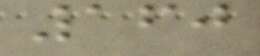160
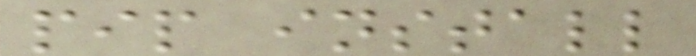pip install
